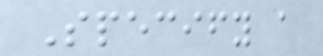Specify a
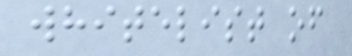whitelist of
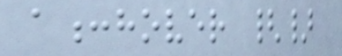a:hover {}
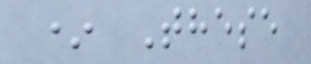* These
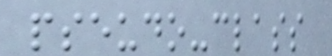pseudo-class
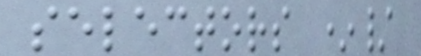selectors */
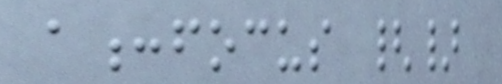a:focus {}
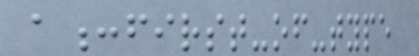a:first-of-type
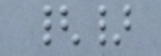{}
